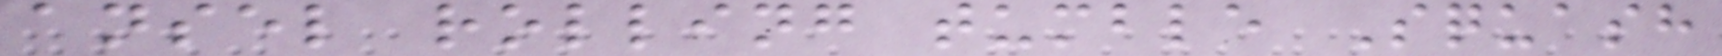ansel rolling tumble Squash
